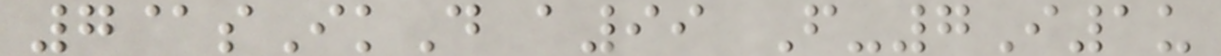7@sIkD a99 F-7I1u
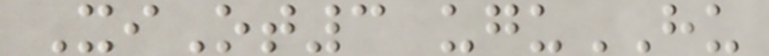XiOt3 uguHU
